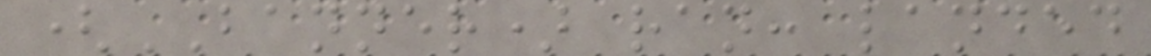(BANNER) ran: landed
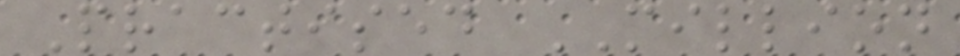Practised MILLION
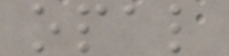opal
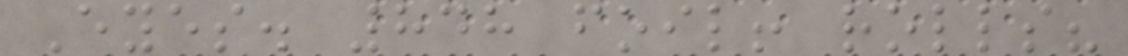Eyes. 848 foil! rolls?
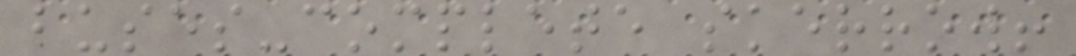buses-complete skerrow!
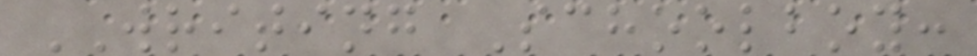WRITING Schoolboy:
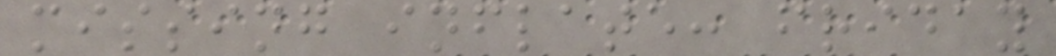missing inflate: friday
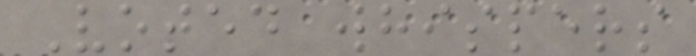Voted whispers
